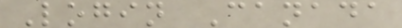Login Canada
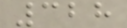328
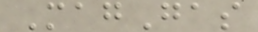MagGas
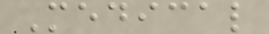Medical
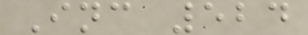Inc 524
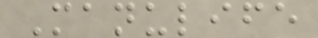Manulife
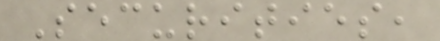Securities,
